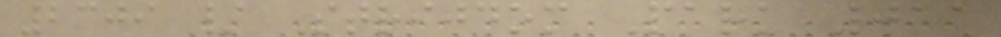2309 / Strijdom Park 011
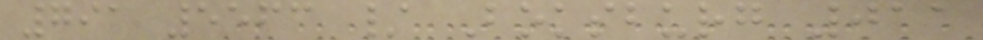791 5563 / Boksburg 011
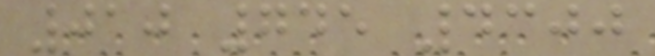010 745 4300
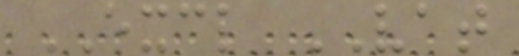EXCL VAT
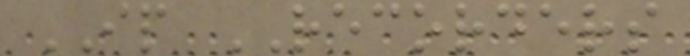IP RECORDERS
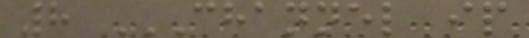8 CHANNEL IP
